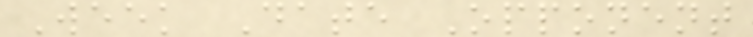Week Date Opponent
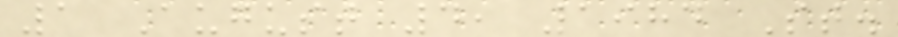1 August 4, 1984 St.
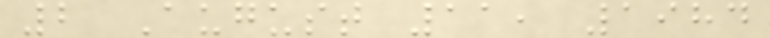2 August 11, 1984
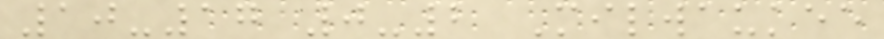10-17 0-2 Milwaukee
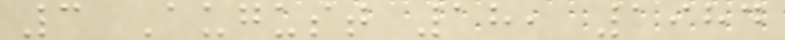3 August 18, 1984
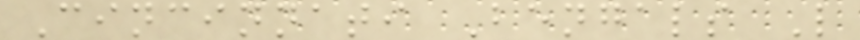Cincinnati Bengals L
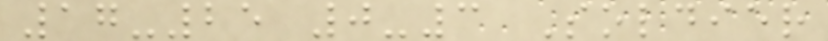17-25 0-3 Soldier
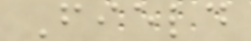Field
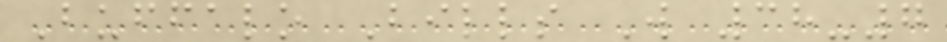Buffalo Bills W 38-7
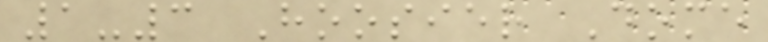1-3 Hoosier Dome
